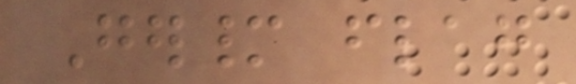Germany flag
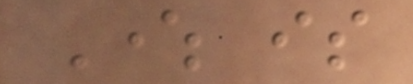Where is
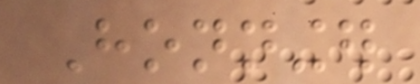Honninger
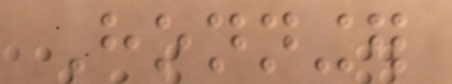Honninger
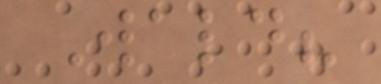Wald?
